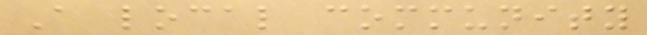A local community
